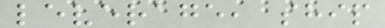leverage, ship
